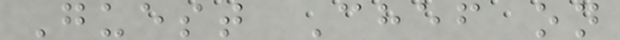Guest Chef on
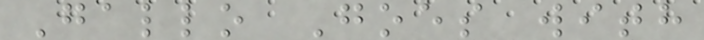Gallo Goes with
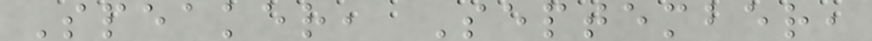Speaker, September,
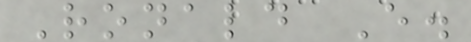Ronald E.
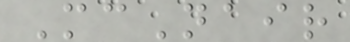McNair
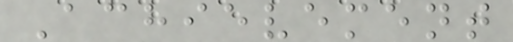Achievement
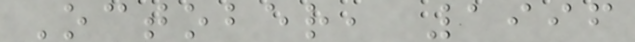October, 1996
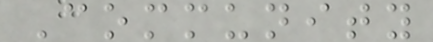Community
